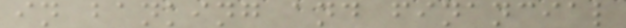in banking and financial
